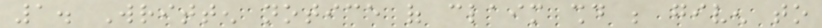1. Written notice of claim should be given to
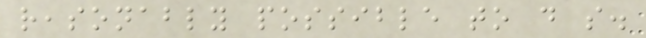reasonably possible to do so.
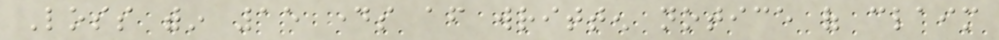Loss within 15 days after written notice of claim
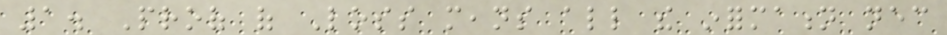1. Proof of Loss means all the information necessary
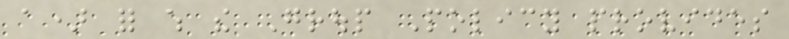a) for which the Group Policy provides
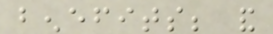benefits; and
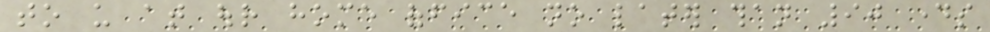to us at our home office no later than 90 days
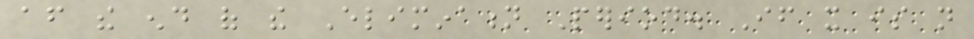after the end of the Elimination Period. If it is not
